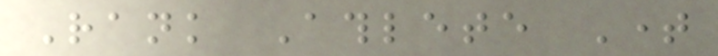Rank Athlete Time
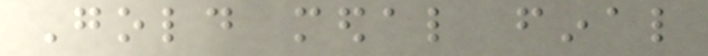Gold medal final
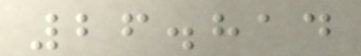26.814
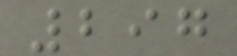297
